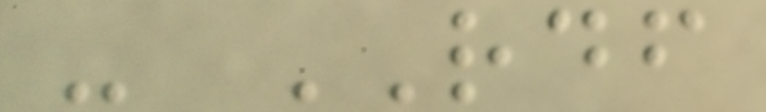- RDF
